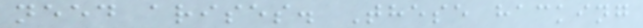need arises. These hacking
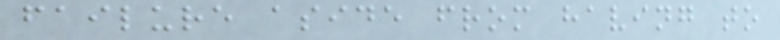failure aside from having to
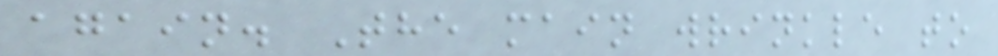again. The main wrinkle to
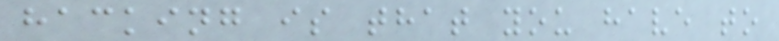hacking is that you have to
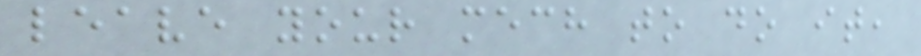leave your mech to do it,
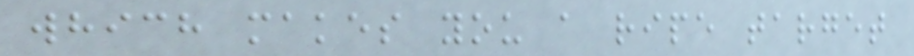which makes you a ripe target
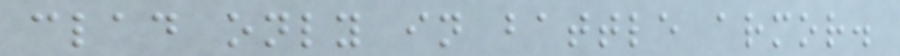clad only in battle armor.
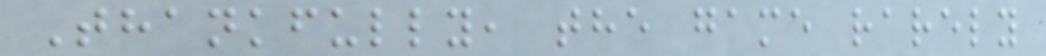Thankfully, the game rarely
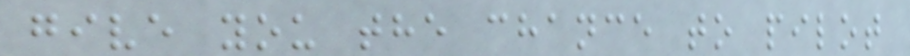give you the chance to pilot
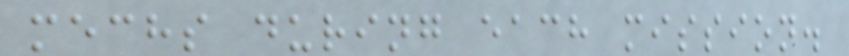mechs during each mission.
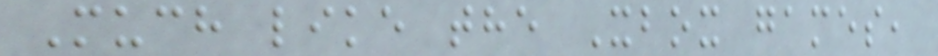Much like the Xbox games,
